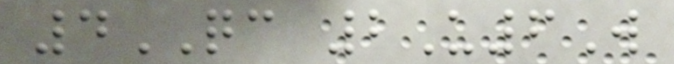4QC 2U6W
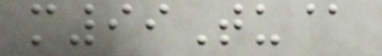m99Tu@
